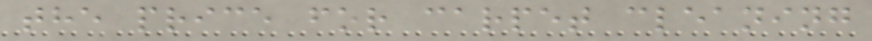the price for carpet cleaning
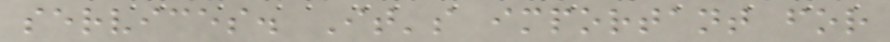services. It's important for
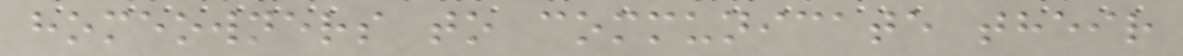homeowners to communicate their
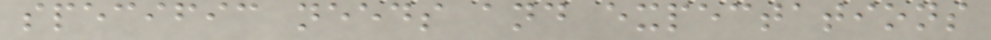specific needs and expectations
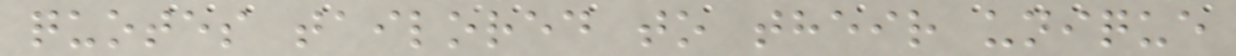quotes tailored to their unique
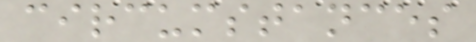circumstances
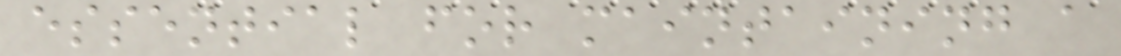essential for maintaining a
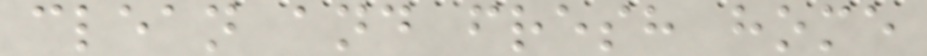clean and fresh home
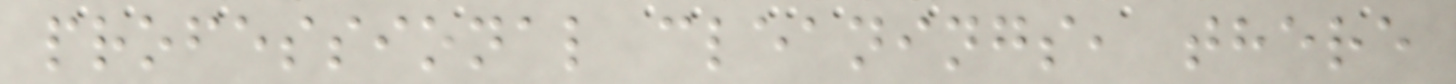professional cleanings, there
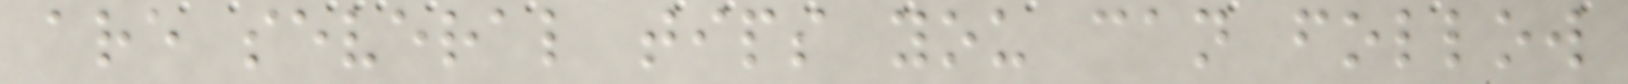are several tips you can follow
